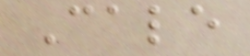Cale
